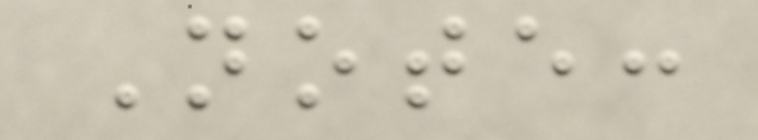Note:
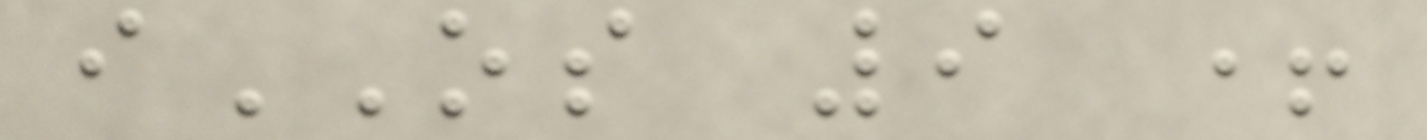iOS 9 +
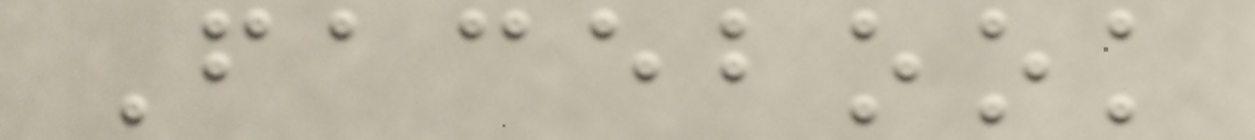Facebook
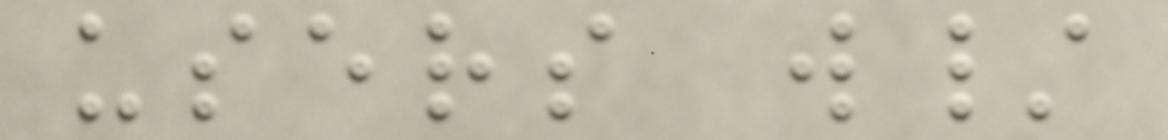users w/
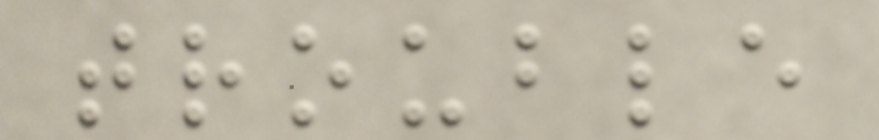trouble
